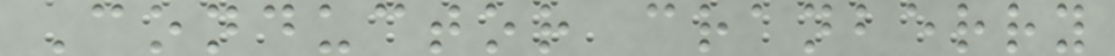Conductor cranberry
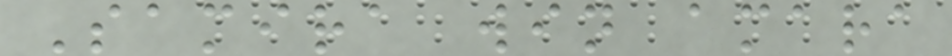Samira win amara
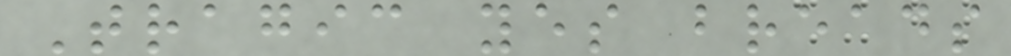Tragic yes breads
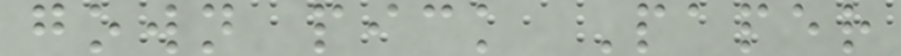gown pick Paper
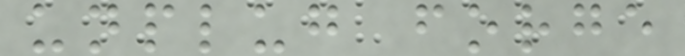unplug forge
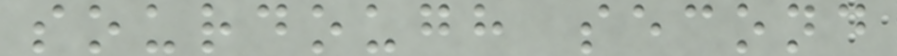sourdough second
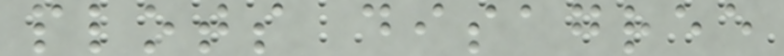plots disagree
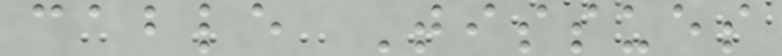cable Tissues
